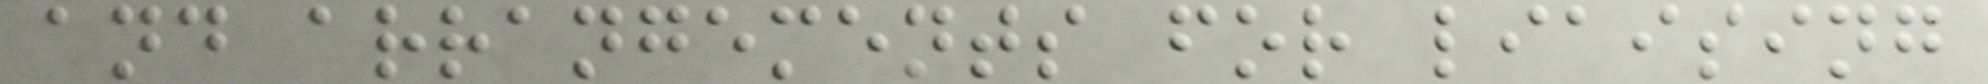and arrangements for liaising
